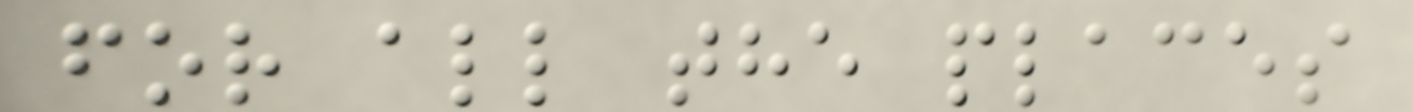for all the places
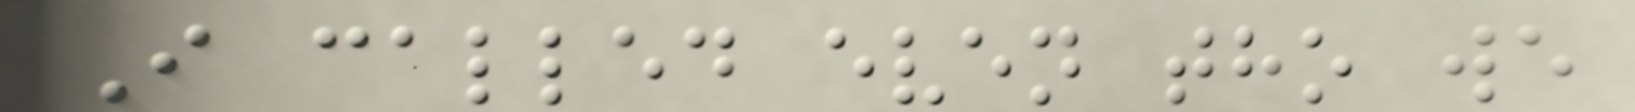I called even tho we
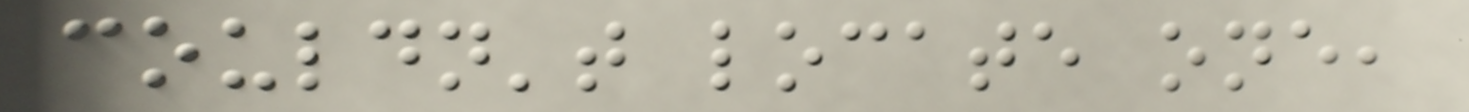couldn't locate one,
